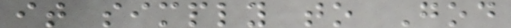it simply to God
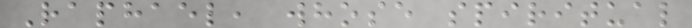Raphael, whose spiritual
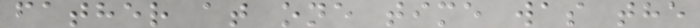father at one time was the
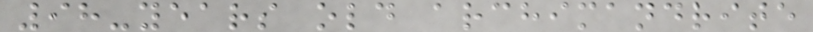98-years old archimandrite
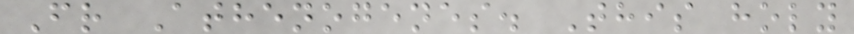Fr Athenogenes. This holy
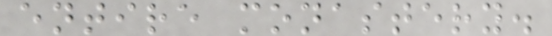entire monastery.
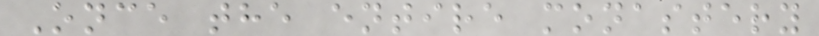Once the entire monastery
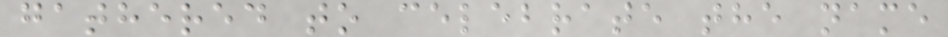gathered to celebrate the name
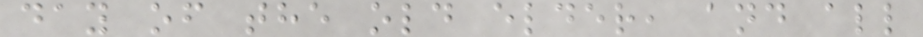day of the old elder, and all
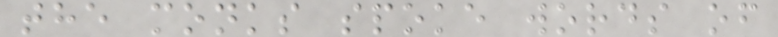the monks spoke words of
